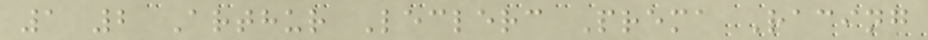1 2 Arthur Leclerc Prema Racing
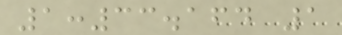1:33.164 1
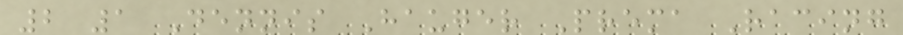2 1 Dennis Hauger Prema Racing
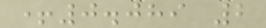+0.089 2
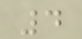4
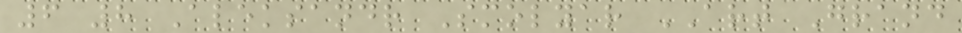6 8 Aleksandr Smolyar ART Grand
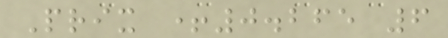Prix +0.265 6
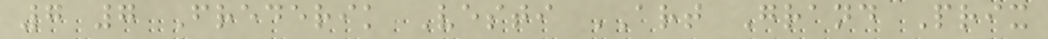7 7 Frederik Vesti ART Grand Prix
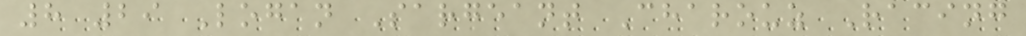8 29 Logan Sargeant Charouz Racing
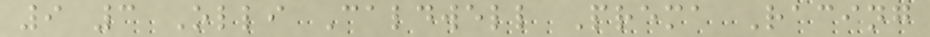9 3 Olli Caldwell Prema Racing
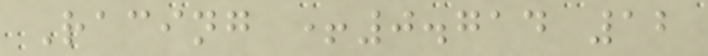Racing +0.714 12
